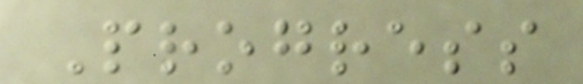Progress
